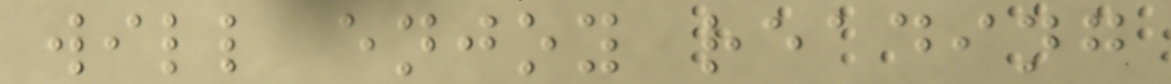will enjoy reading
